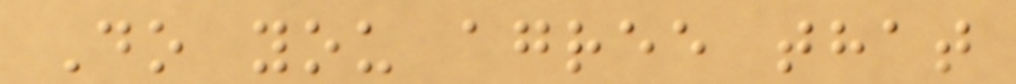Do you agree that
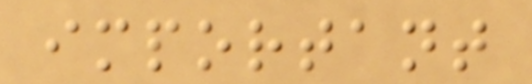important
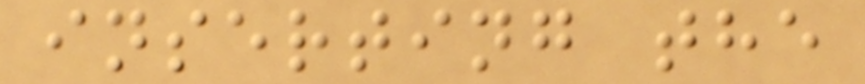inserting the
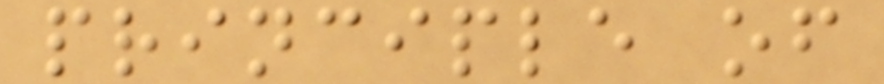principle of
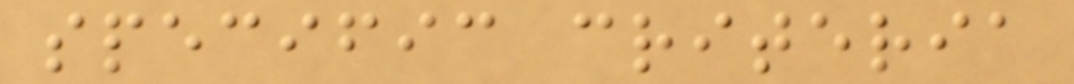specific criteria
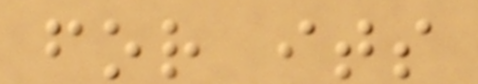for its
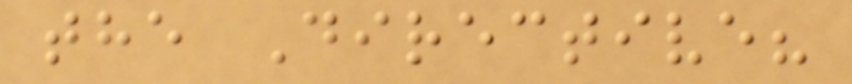the Directive?
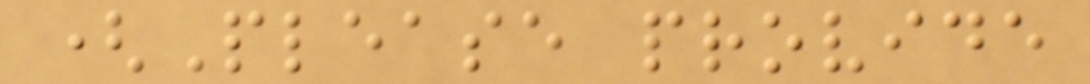(Please provide
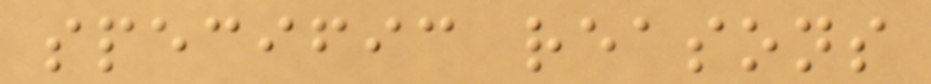specific reasons
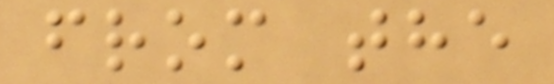from the
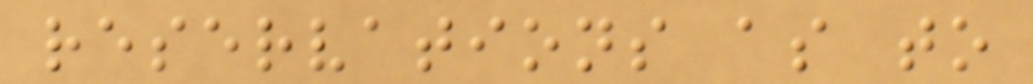reservations as to
